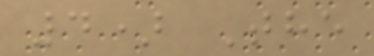4) The
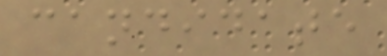candidate
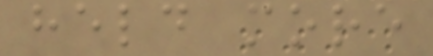held more
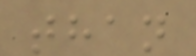than
